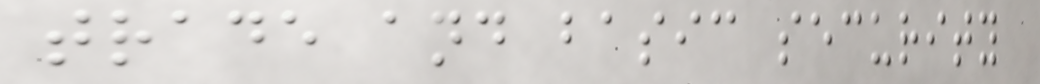trade and basic security
